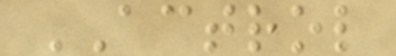ACTROL
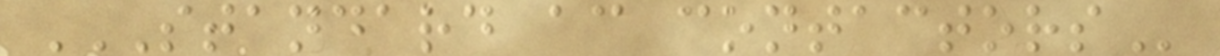STANDARD AC CONTACTORS
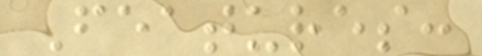Features:
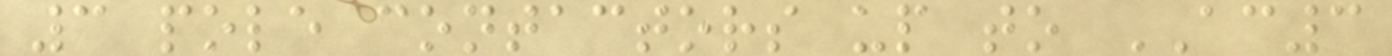3 pole contactors up to AC3
